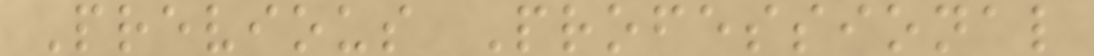Previous Professional
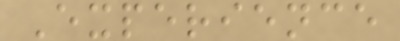Experience
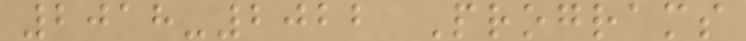2018-2022 Programs
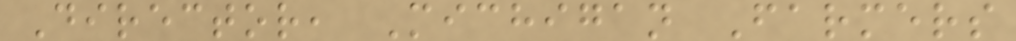Director, Michigan Farmers
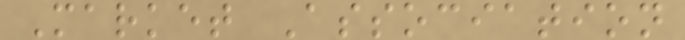Market Association
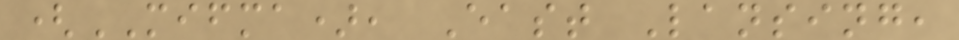(MIFMA), East Lansing,
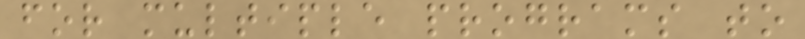for multiple programs to
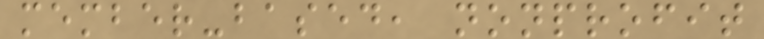member-based, nonprofit
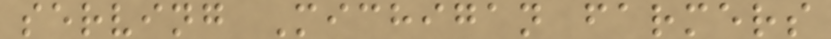serving Michigan farmers
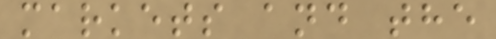markets and the
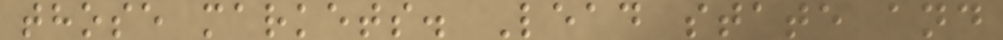those markets. Lead state and
